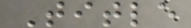Title
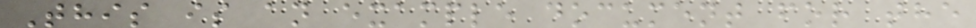This is an example document for the
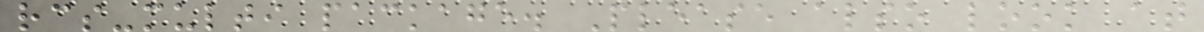rcs-multi package. Please also look at
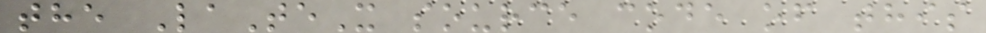the LaTeX source code of this
